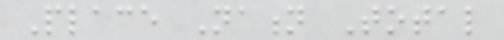Place Nation Total
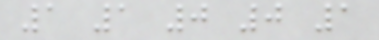1 1 0 0 1
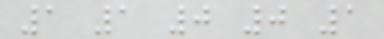1 1 0 0 1
